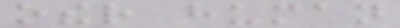other human
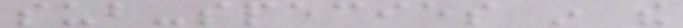sub-species in the
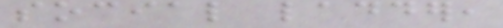social ladder,
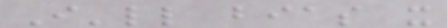I'll bias it
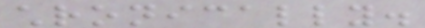chronically.
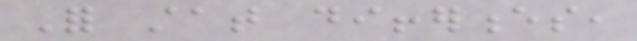For stat differences,
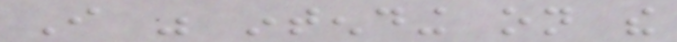I was intending on the
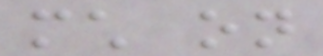much on
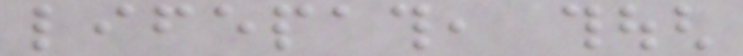lifepath, though
